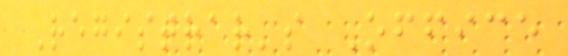Registrar's Office
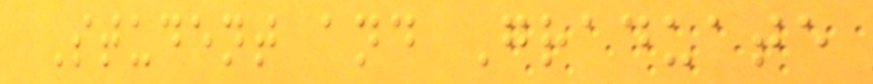Student and Graduate
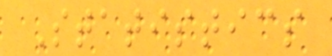Statistics
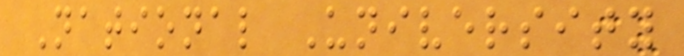National University
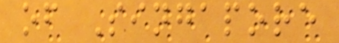of Singapore
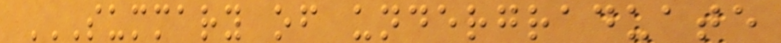SUMMARY OF UNDERGRADUATE
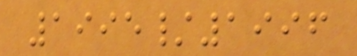1995/1996
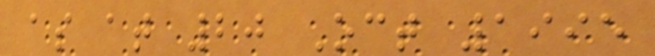as at 20 Oct 1995
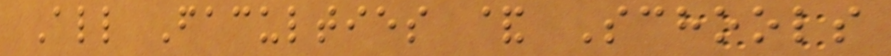All Faculties & Schools
